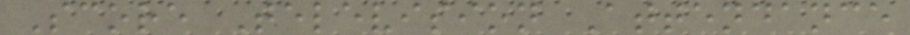Score Television Attendance
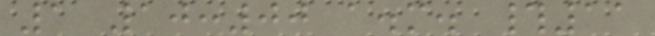1 10:00 a.m. #11
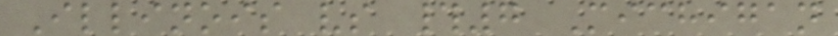Illinois vs #7 Michigan
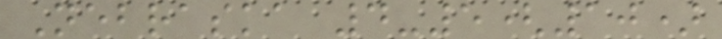Nebraska 4-5(10)
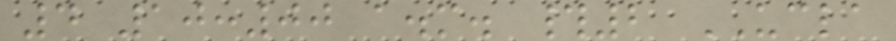4 10:00 a.m. #2 UCLA
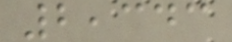2,343
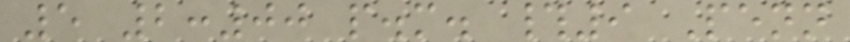5 2:00 p.m. #9 Penn
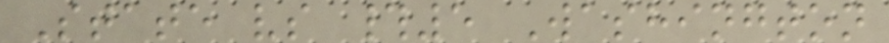State vs #5 Washington
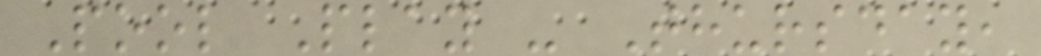Pool Play - Thursday,
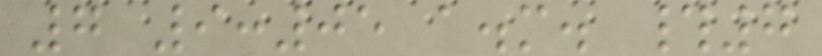7 9:05 a.m. #7
